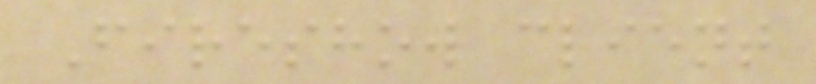Fireshow client
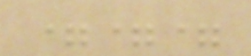===
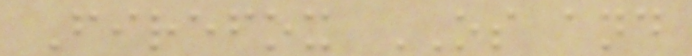Firefox OS and
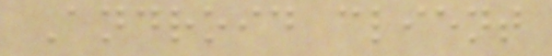Android client
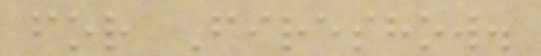for Fireshow.
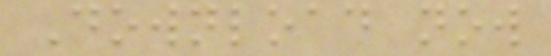Download now
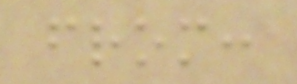from:
